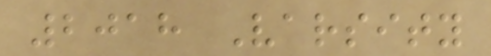2018 Varsity
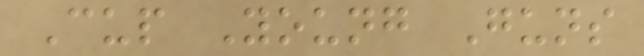Cup Young Guns
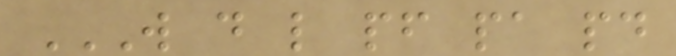W D L PF PA PD
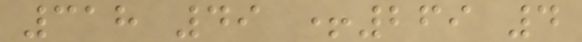318 49 +269 4
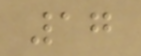17
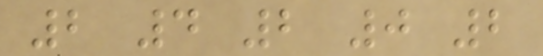2 4 2 0 2
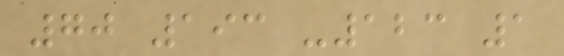70 193 -123 1
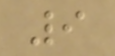9
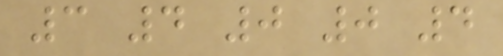3 4 0 0 4
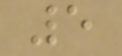5
